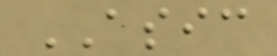ASIC
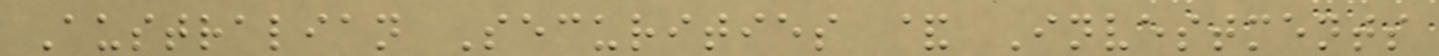Australian Securities & Investments
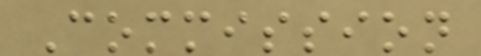Commission
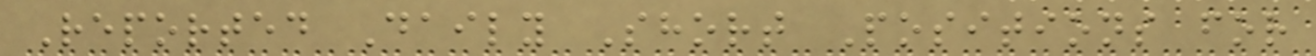Reported Daily Short Positions for
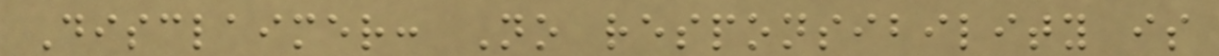Disclaimer: No responsibility is
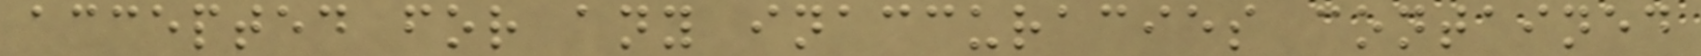accepted for any inaccuracies contained
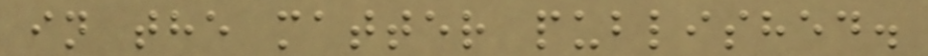in the matter published.
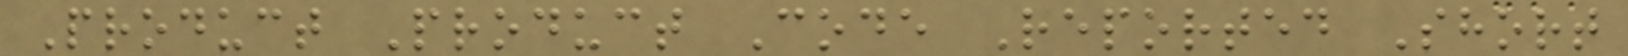Product Product Code Reported Short
